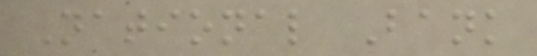National Bank
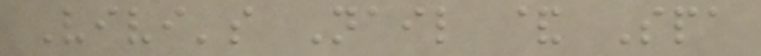Vivi's Nail & Spa
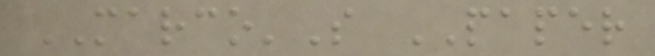MARCO'S PAPER
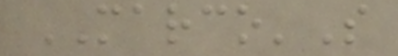MARCO'S
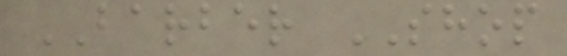BARBER SHOP
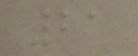21
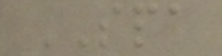SPA
